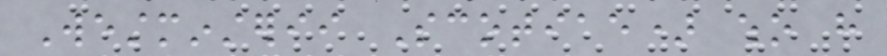Westminsterii Scotiae) who have
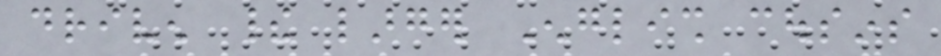driven their larger English cousins
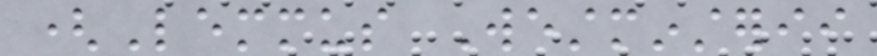(Lemmus Westminsterii
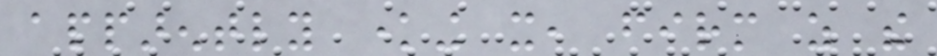apparently knowing it, firm as the
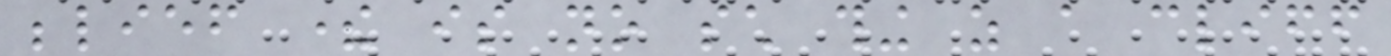belief there is no such thing as a cliff
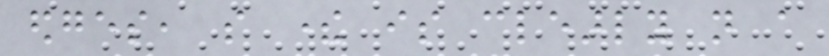edges, so there is clearly not a
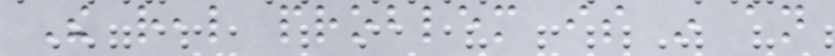The real problem is in an
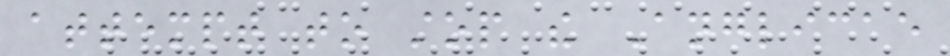attempt to stop the Anglicae
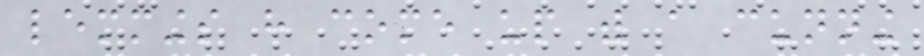lemmings have come up with a cunning
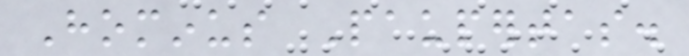Hominus Paupertas.
